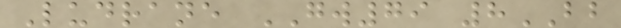Ludrane GW79 8BB
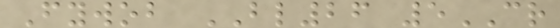Fywob BL26 5CR
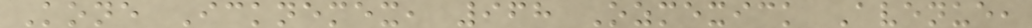Kone Icknemex, 968 Ozmexick Avenue,
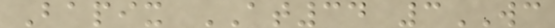Bapix AT34 3WC
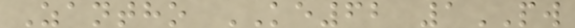Zantho KE62 1PW
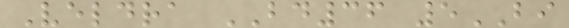Veldra BD36 5BI
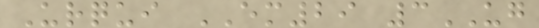Urqui EM29 3UG
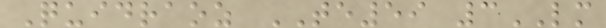Quidraoz TE59 3LM
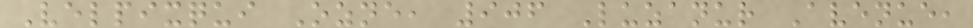Velpixqui Ozne, 906 Luzanur Avenue,
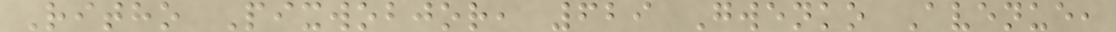Ritho Pixwobjor, 629 Gwenko Avenue,
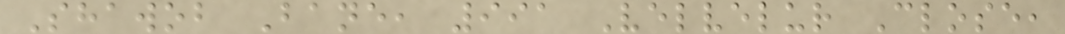Shawob Bane, 991 Velvelur Close,
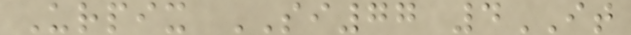Urpix SI77 4IT
